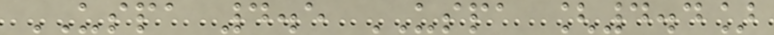USPA 4.5 USPA [4.4]
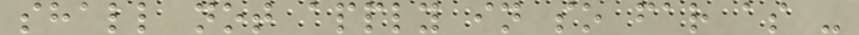shall not apply in so far as -
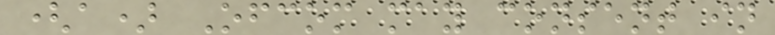(a) Ofcom may consent in
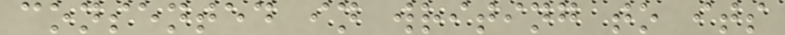consented in writing to its
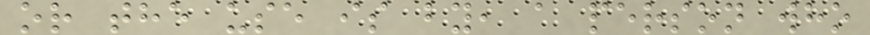or the use is by, a person who
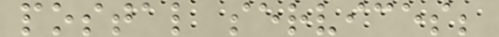postal services;
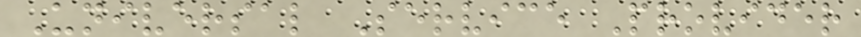Universal Service Provider
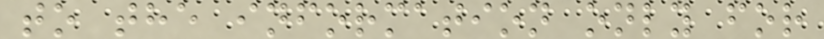to the information only for
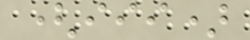(iii)
